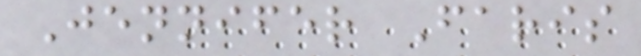Jennifer Faris
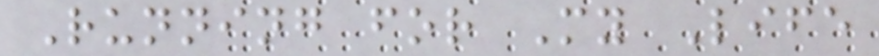Running for My Life
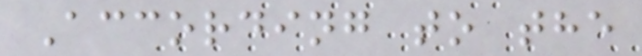According to the
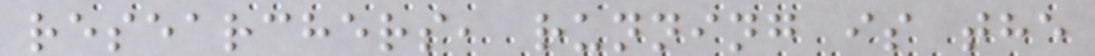researchers, running is the
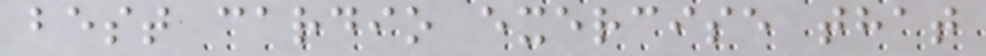best cardio exercise that
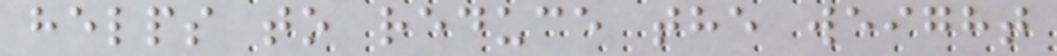helps to reduce the weight
